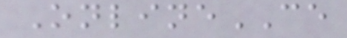OnlineCE
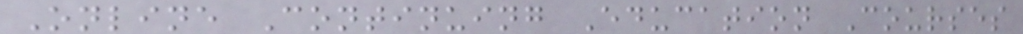Online Continuing Education Courses
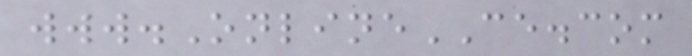www.OnlineCE.com
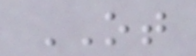OT
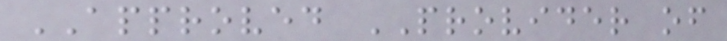APPROVED PROVIDER of
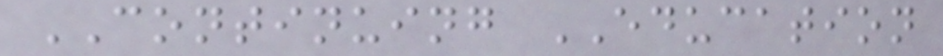CONTINUING EDUCATION
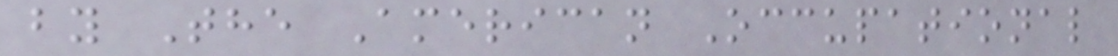by The American Occupational
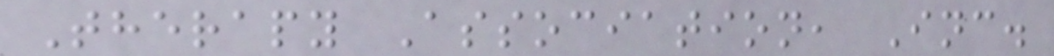Therapy Association, Inc.
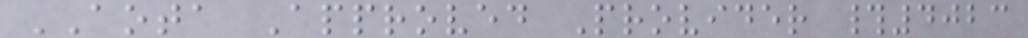AOTA Approved Provider #4023
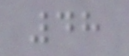48
